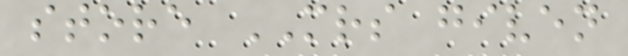store MRS given
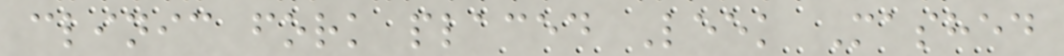clinic fork placed Leek Mashed
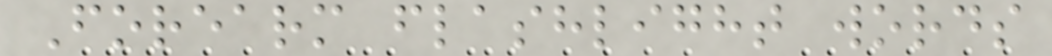Forearm flashlight words
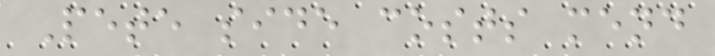Pete side costs mend
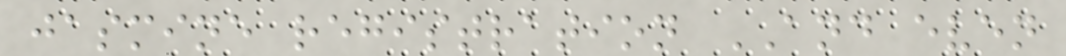jasmine registration AND even
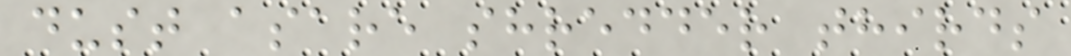dust asare shredder thirds
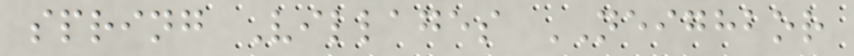spring Villages NEIGHBOR
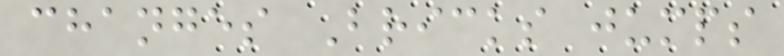changes Bricks jumps
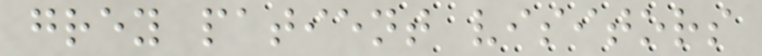grey patient visitors
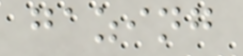gazing
